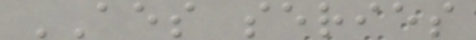AES series
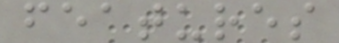features
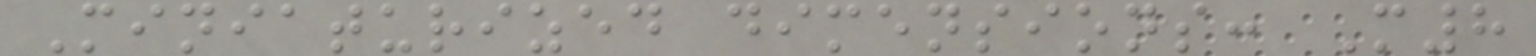Miniaturized dimensions: M8
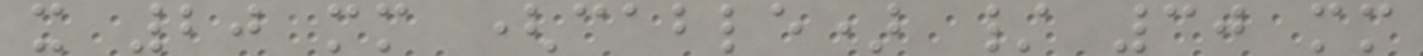x 20 mm (cable) / 30 mm
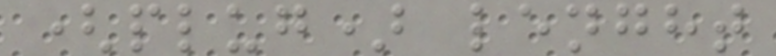(plug) lenght
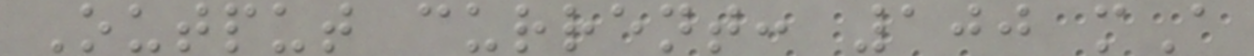Output current: 100 mA
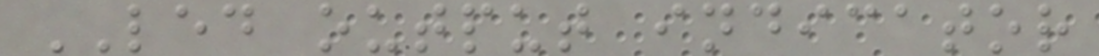LED output indicator
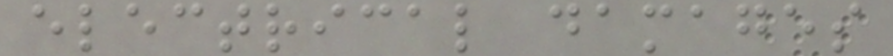electrical damages
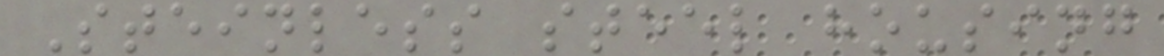Steinless steel housing
